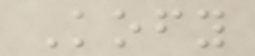Kofy
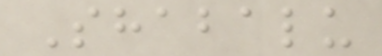Shabalu
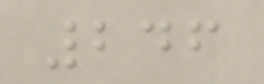246
